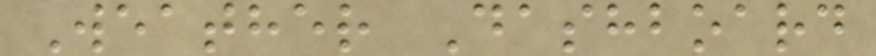Weather Dashboard
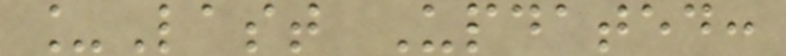_Last Updated:
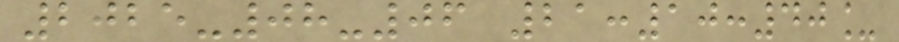2025-08-06 21:10:40_
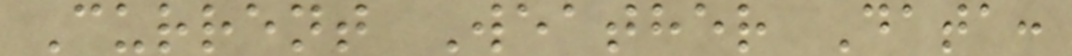Current Weather Data:
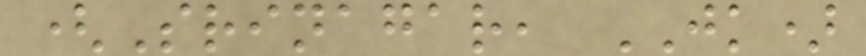(Srinagar, JK)
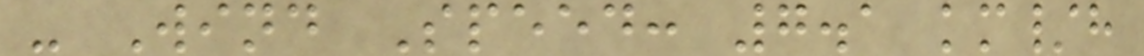- Wind Speed: 7.1 km/h
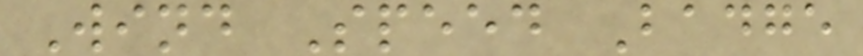Wind Speed Badge
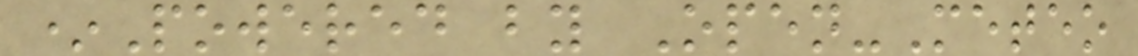*Powered by Open-Meteo
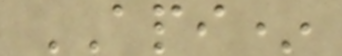API*
